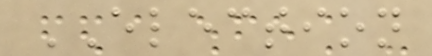ELECTION
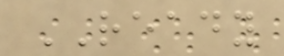READY
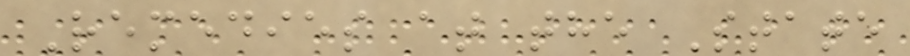Remedies at the State
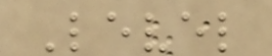Level
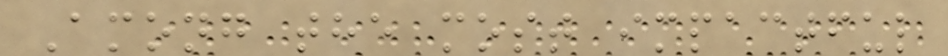Among the most impactful
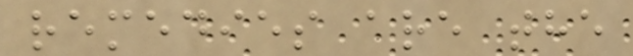remedies are the
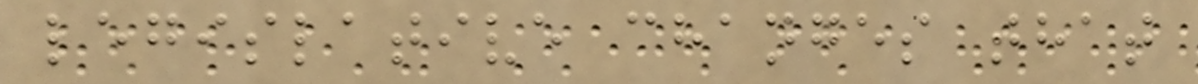legislative changes that
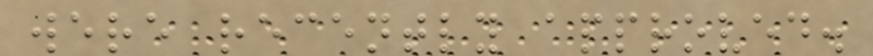were recently approved.
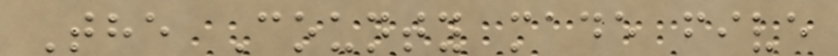The County made five
